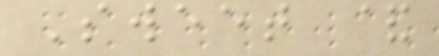Sweet &
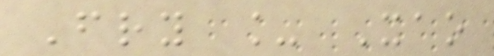Fry _ Xao
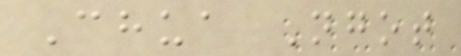Chua Ngot
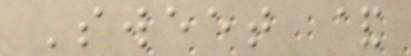Sweet &
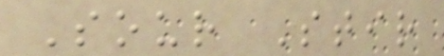Sour Stir
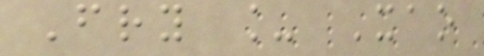Fry _ Xao
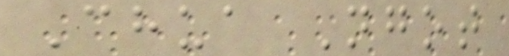Chua Ngot
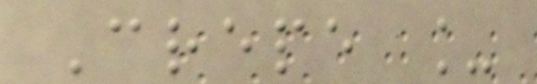Crepe _
